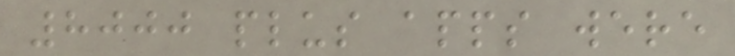8000 plus apps were
